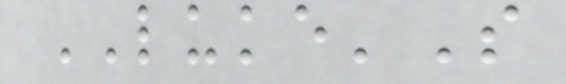LUKE'S
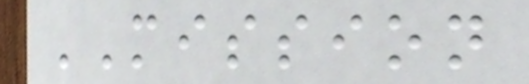MISSION
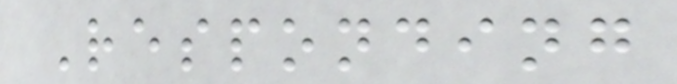Responding
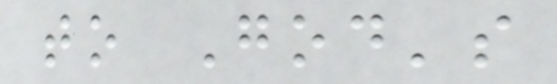to God's
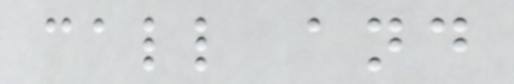call and
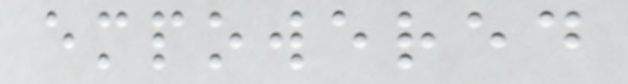empowered
